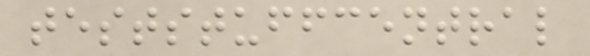teststuffcentral
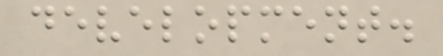development.
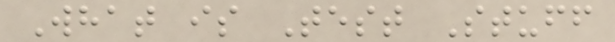What is Test Stuff
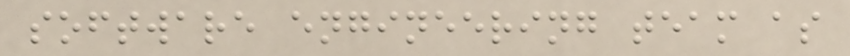software engineering team as
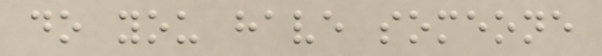do you have someone
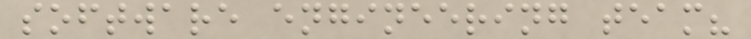software engineering team?
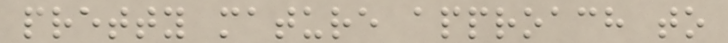pretty mature approach to
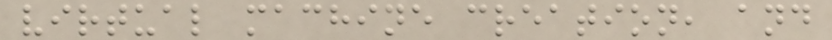virtual machine creation, and
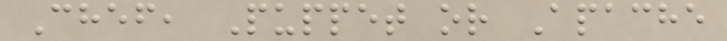Chef, Puppet or Apache
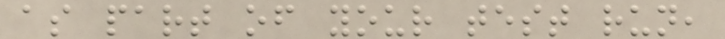as part of your test run,
